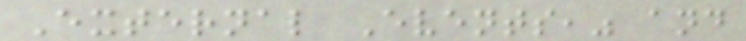External Events," and
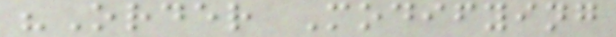"Order Modifying
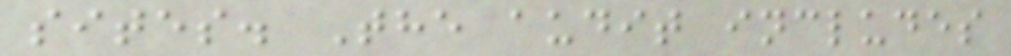sites. The audit includes
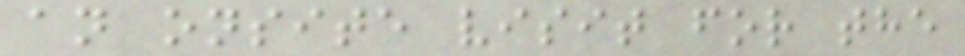an onsite visit for the
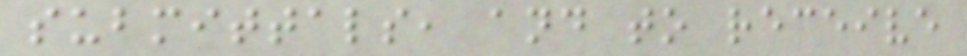submittals, and to receive
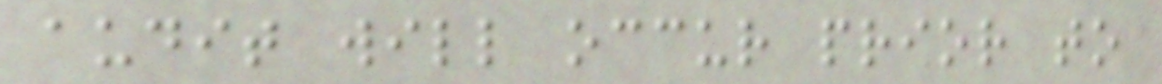audit will occur prior to
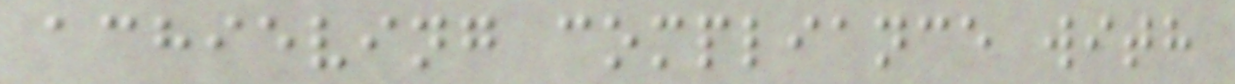achieving compliance with
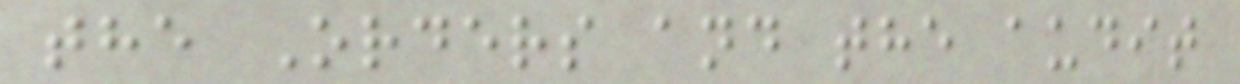the Orders and the audit
